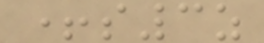+s3z
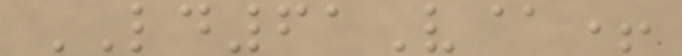LD61V@+
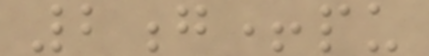2g+pu
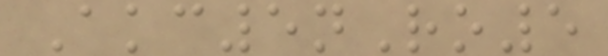Akc5nRo5
